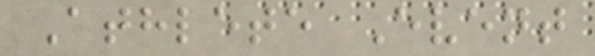Athlete Event
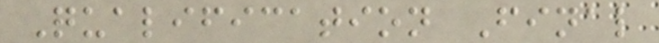Qualification Final
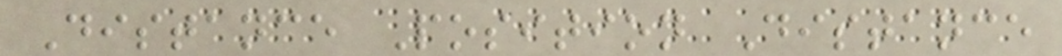Distance Position Distance
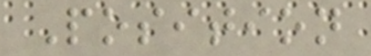Position
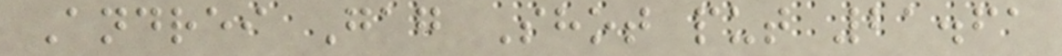Andrei Gag Shot put 21.61
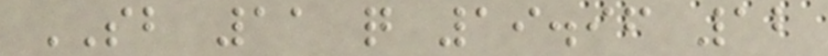SB 11 q 19.96 12
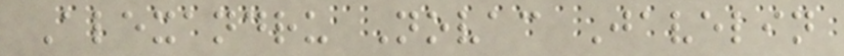Alexandru Novac Javelin
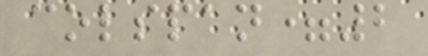colspan=2
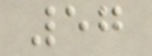57
